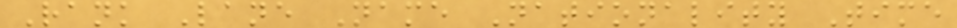Rank Lane Name Nationality Time
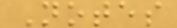Notes
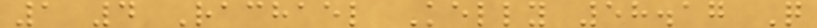1 4 Rachael Kelly 58.17 Q
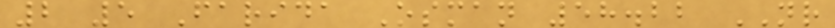2 5 Farida Osman 58.22 NR
